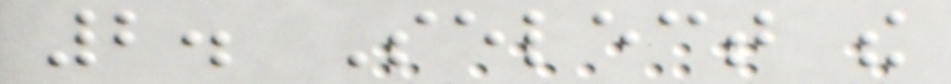2. Select the
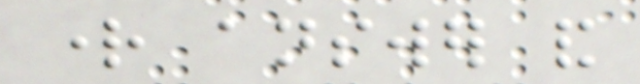right answer and
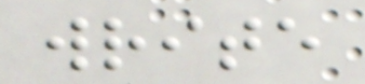write
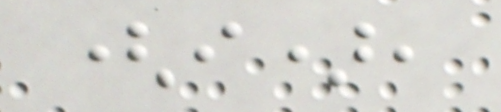(i),
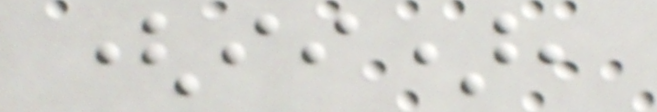(ii),
